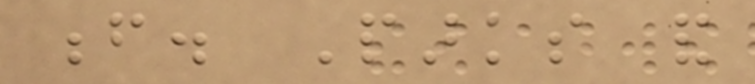f. Parks and
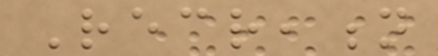Recreation
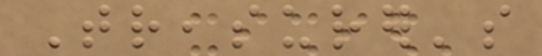Treasurer's
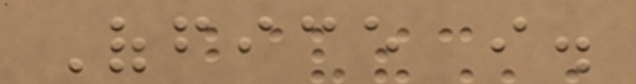Office i.
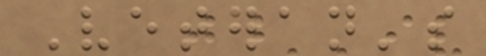Veteran's
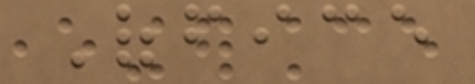Office
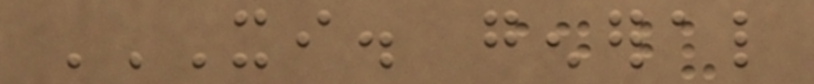XI. GENERAL
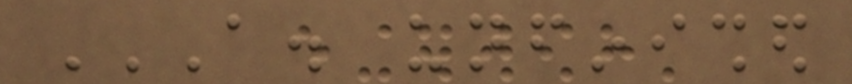A. UNFINISHED
